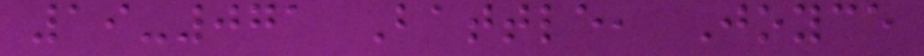19-071 Battle, Joyce
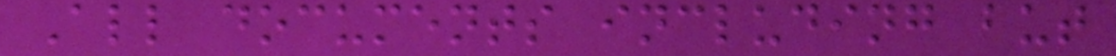All documents including but
